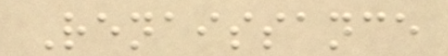Renaissance
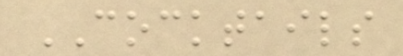COCKTAILS
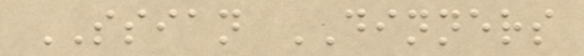SSIAN DINNERS
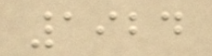1924
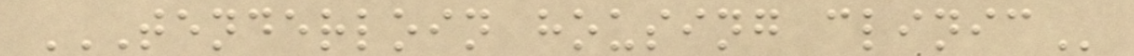TENDERLOIN HOUSING CLINIC
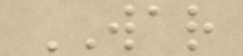WAR
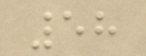58
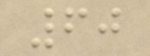60
